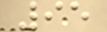95
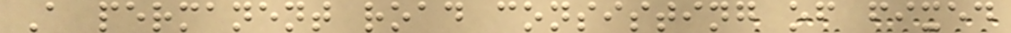A permanent road consisting of fixed
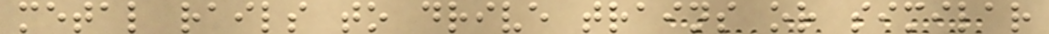metal rails to drive trains or similar
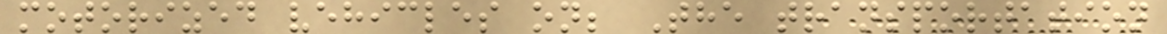motorized vehicles on; The transportation
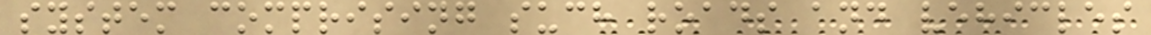system comprising such roads and vehicles
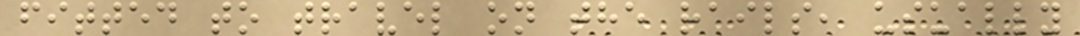fitted to travel on the rails, usually
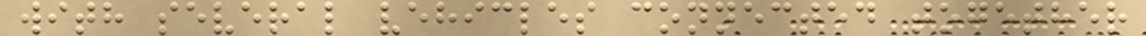with several vehicles connected together
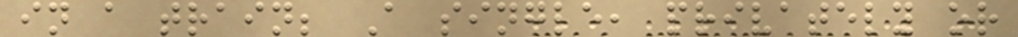in a train; A single, privately or
